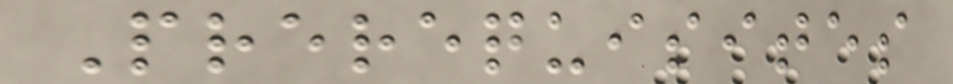Prerequisites
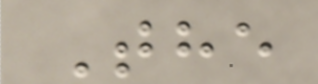The
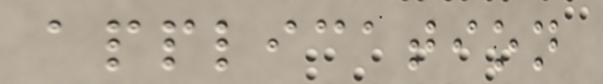application
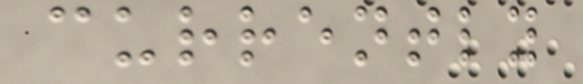currently
